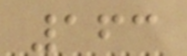163
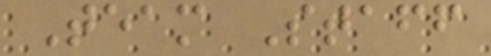Team Staff
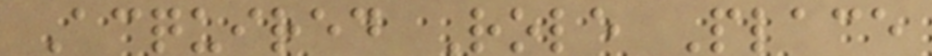Acquired Role Place
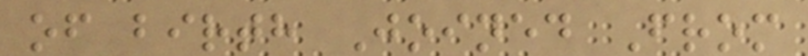of birth Joined From
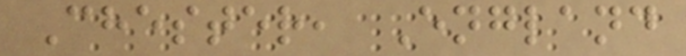Chester, England
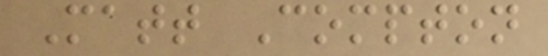Matt Compton
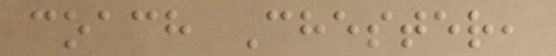coach Chester,
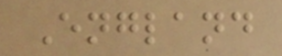England
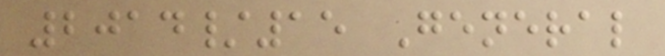2014/15 General
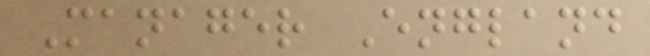Manager England
